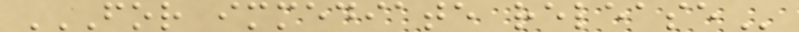FOR IMMEDIATE RELEASE
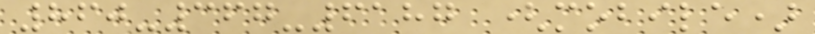860-367-6187 (mobile)
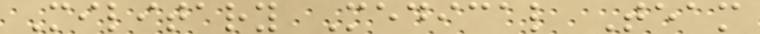Military Medical Team
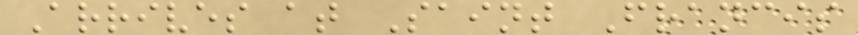Arrives at Saint Francis
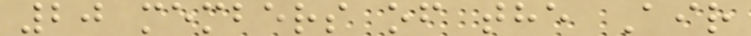20 members of the Air
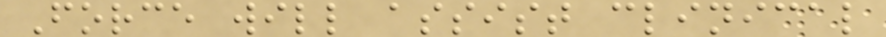Force will assist clinical
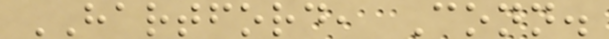HARTFORD, Conn.
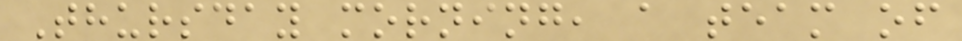Thursday morning, a team of
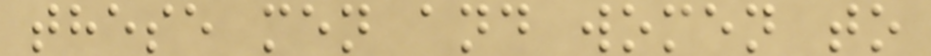these men and women to
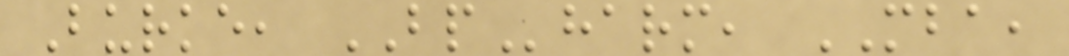Burke, BPharm, MBA,
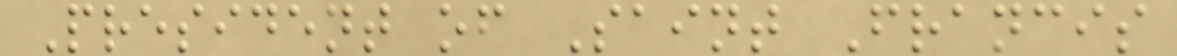President of Saint Francis
